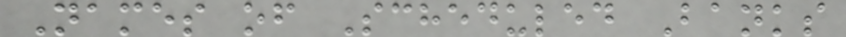Names of Scheduled Banks
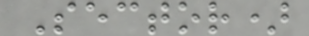Sector)
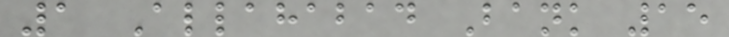1 Allahabad Bank 15
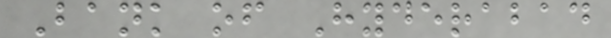Bank of Hyderabad
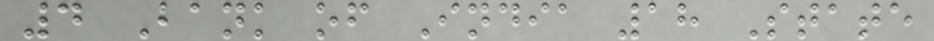4 Bank of India 18 State
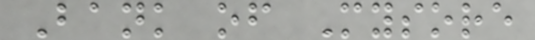Bank of Mysore
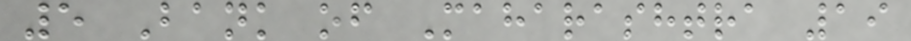5 Bank of Maharashtra 19
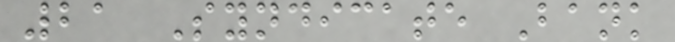21 Syndicate Bank
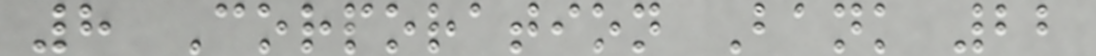8 Corporation Bank 22
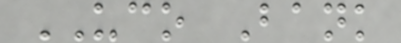UCO Bank
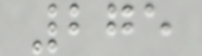275
